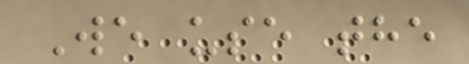We use the
